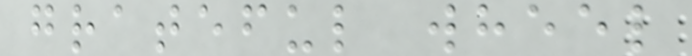grateful wheel
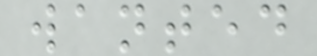wanted
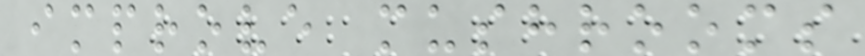improve mushrooms
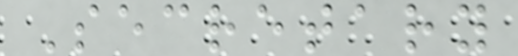Secretary
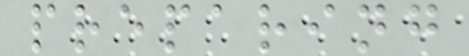preparing
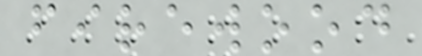firewood
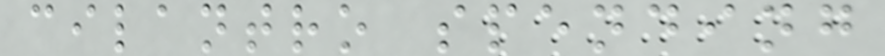cilantro spending
